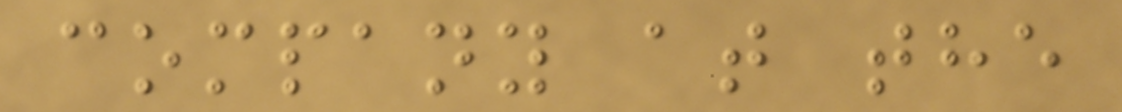company at the
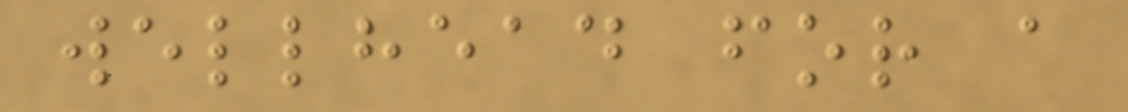wellhead for a
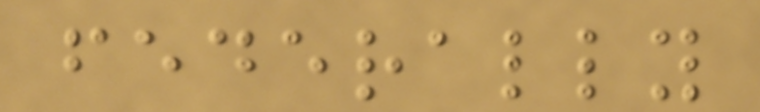federally
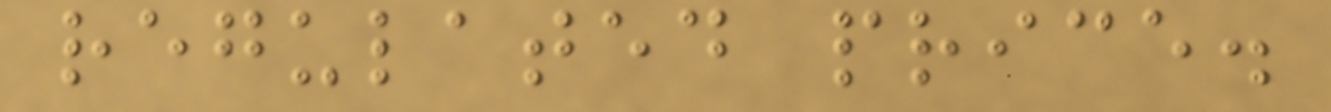regulated price.
